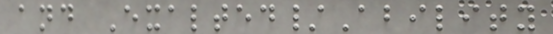and Exalted/Ability
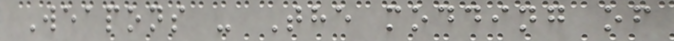Weapons - The modding of
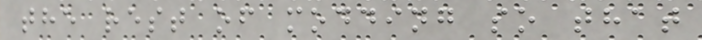the rest of modding so that
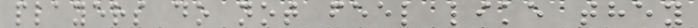players do not feel like they
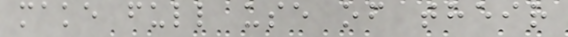make full use of their
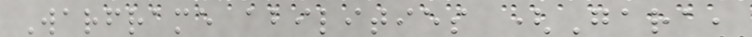Warframe abilities (Gara,
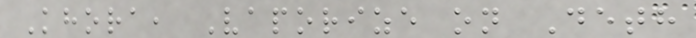Khora, Vaporize on Deth
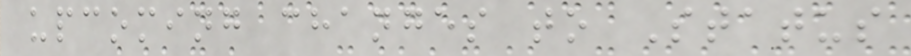upcoming changes to Status
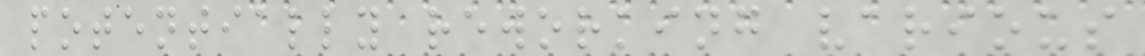potentially reworking various
